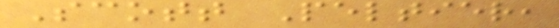Scott Peltier,
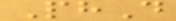PhD
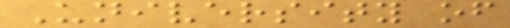University of
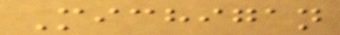Michigan
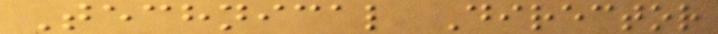Technical Director
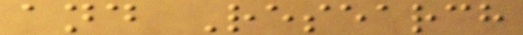and Research
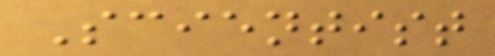Scientist
